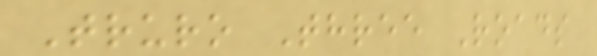Truro Three Roads
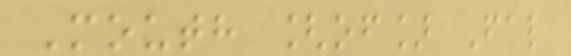Mouth [of] Fal
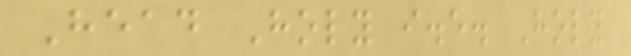Head Holy i.e. Holy
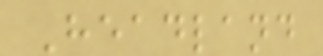Headland
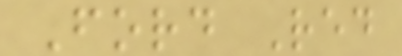Ford Red
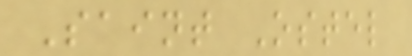Saint Ostel
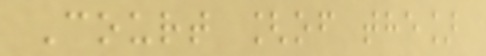Court [of the]
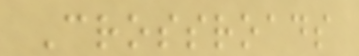Crossroads
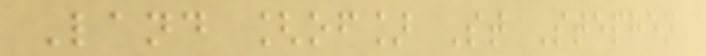Land [of] St Stephen
